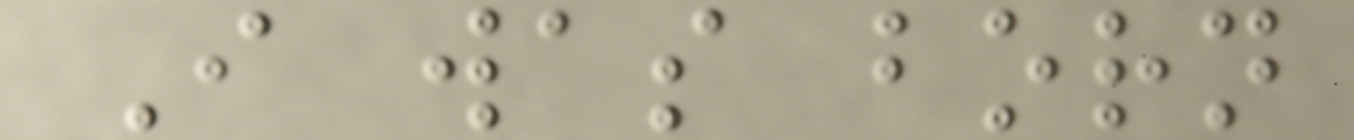I was born
